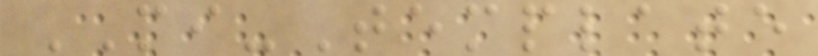MI-Template
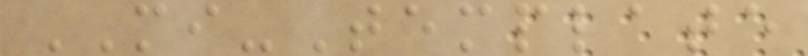MI-Template
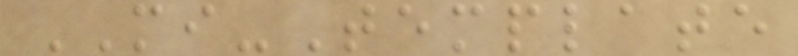MI-Template
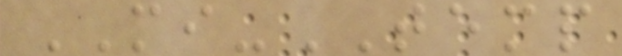MI-TEMP
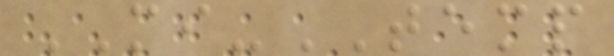MI-TEMP
